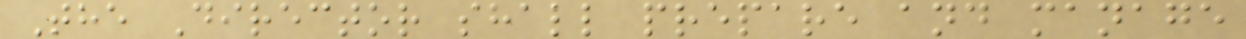The Director shall prepare and manage
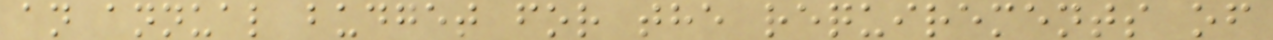an annual budget for the requirements of
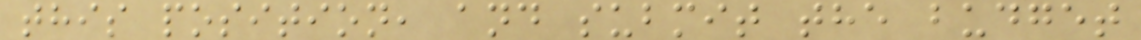this position, and submit the budget
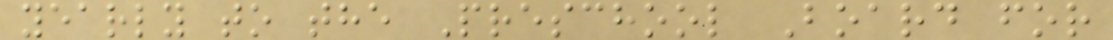yearly to the Preschool Board for
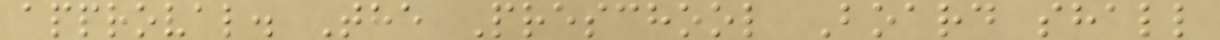approval. The Preschool Board shall
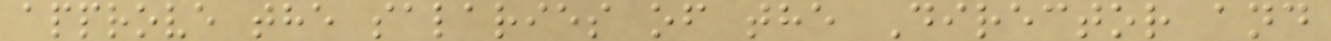approve the salaries of the Director and
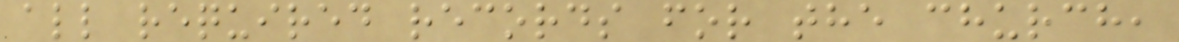all required records for the church,
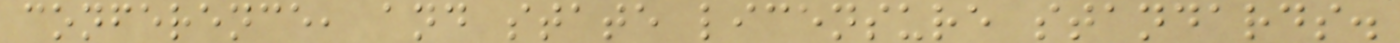conference, and state licensure standards.
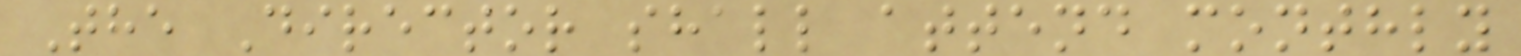The Director shall attend monthly
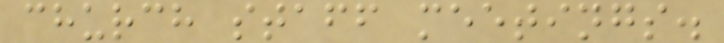church staff meetings.
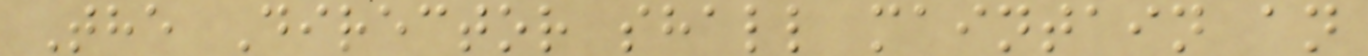The Director shall maintain an
